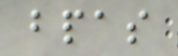bpas
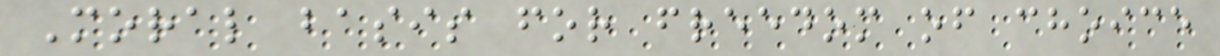Moral basis for freedom of choice
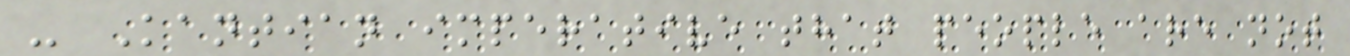- Kantian imperative that people are not
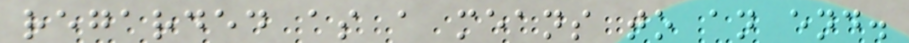regarded as a means to an end.
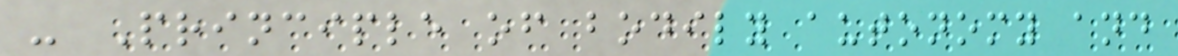- Principle of bodily autonomy and
